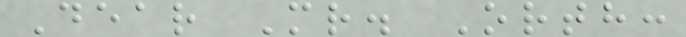Dear Mr. Orth:
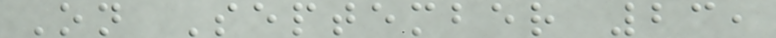On September 23,
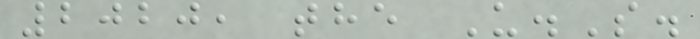2020, the U.S.
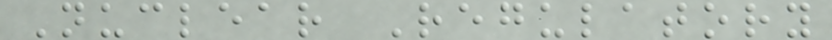Nuclear Regulatory
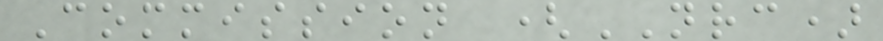Commission (NRC)
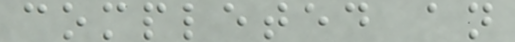completed an
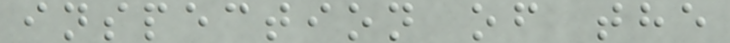inspection of the
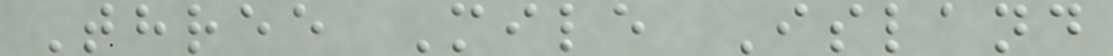Three Mile Island
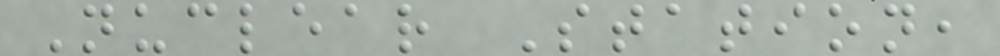Nuclear Station,
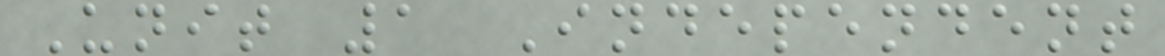Unit 1 Independent
